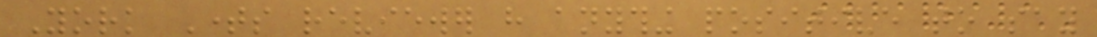York Times reviewer have anything positive to say
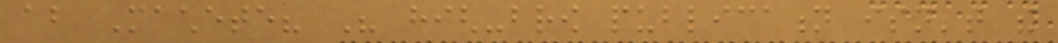about Machete? His high-brow publication isn't the
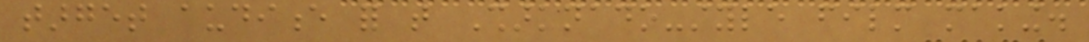target audience for that Sharknado-style film making.
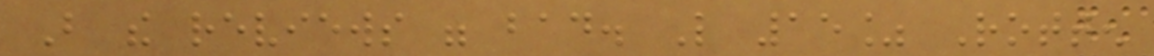But the reviews were bad. Like 15% Rotten
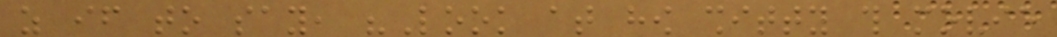as if to say, "Look at how shitty this movie
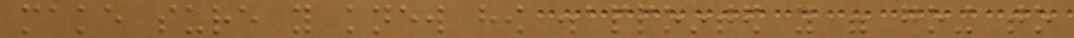make sure you knew how disappointed you were going to
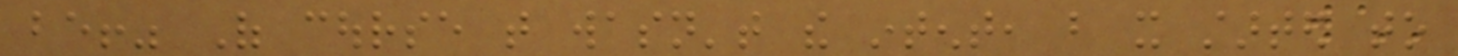be!" Of course that wasn't the intent, but it started to
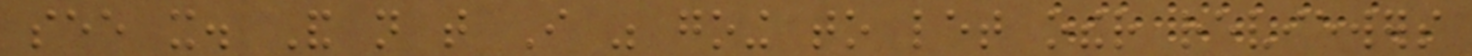see it. And not that I was going to let other reviewers
